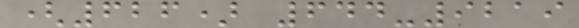(626) 644-9219
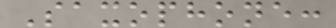Saxophone:
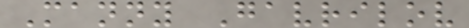Manny Gavrilov
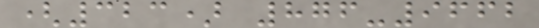(323) 876-9662
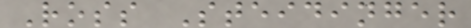Ross Steidinger
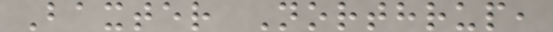Baxter Northrup,
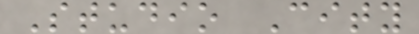Studio City
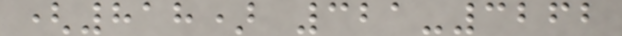(818) 321-3262
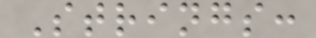Strings:
